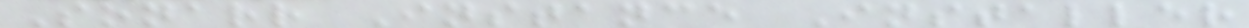Sonarr Instance Installer
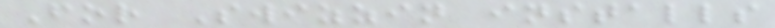For Swizzin installs
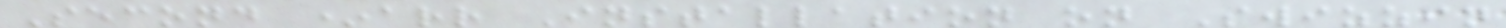Second *arr Installation on Swizzin
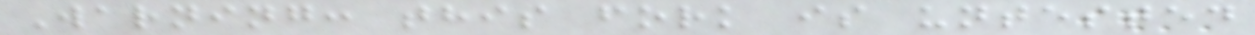Warning: this fork is untested
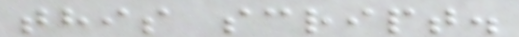this script.
